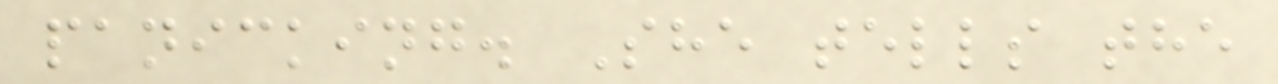panicking. She tells the
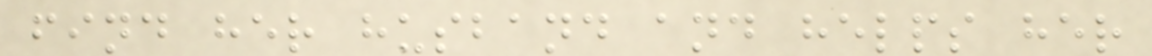find her husband and helps her
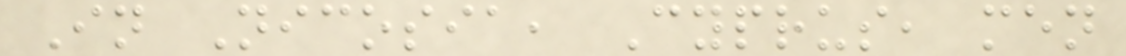In Nicosia, Cyprus, men
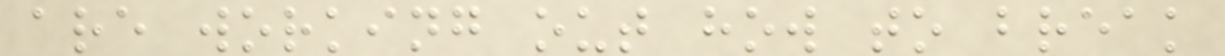are working out how to break
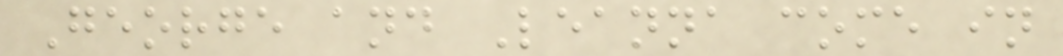George and Leanna come in
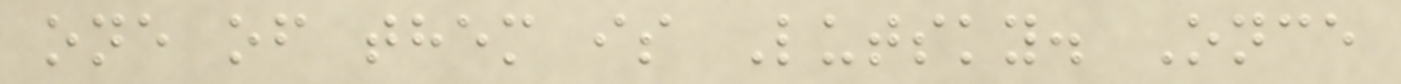one of them is Lutsky. Once
